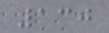130
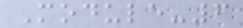Module-6
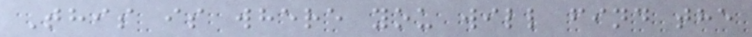This is where you will find the
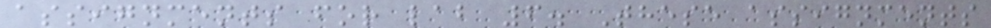assignments for lab 6. These assignments
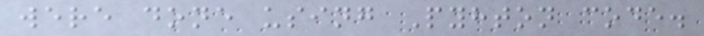were done using Pyhton code.
